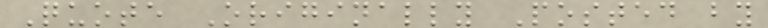Quote Originally Posted by
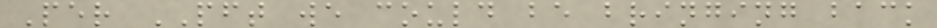Per PFT we could be bringing back
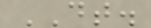DT.
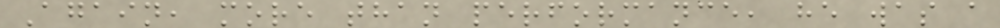Again, more than performance, he was a
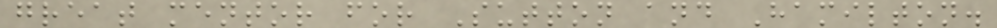great mentor for Sutton and Hamilton.
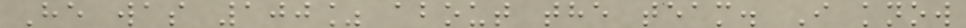He was 100% about the team. I know
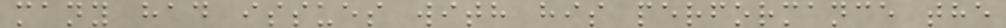many had issues with his performance the
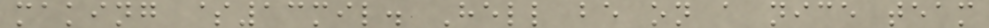making $13mil. Hell be on a nice team
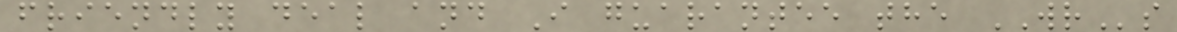friendly deal and I guarantee the WRs
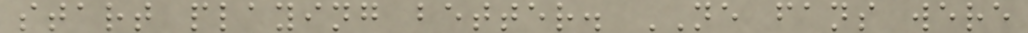start playing better. NE fans were
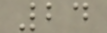24
